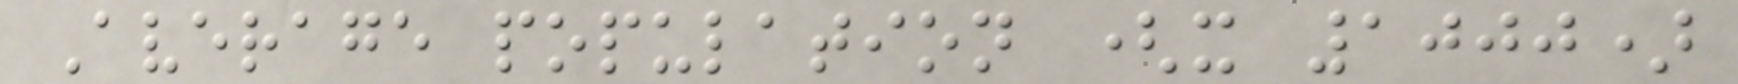Average population (x 1000)
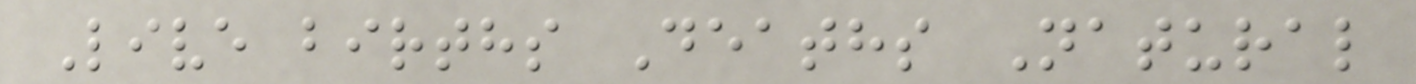Live births Deaths Natural
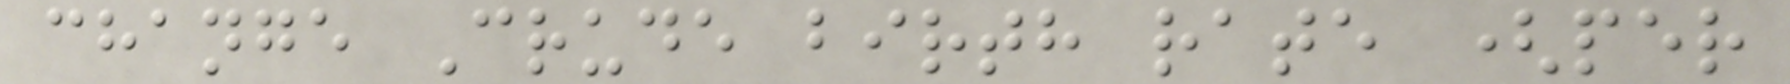change Crude birth rate (per
